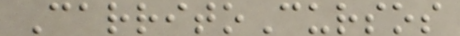CarritoCursos
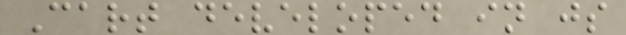Cart developed in js
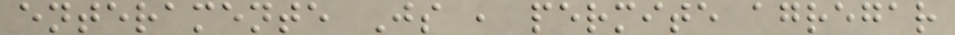enteramente Js , permite agregar
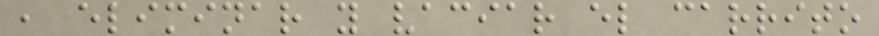, eliminar y vaciar el carrito
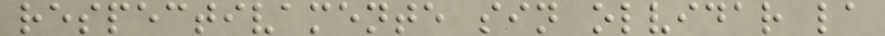respectivamente sin olvidar la
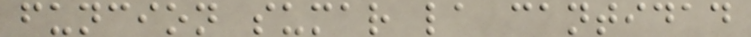funcion sumar la cantidad
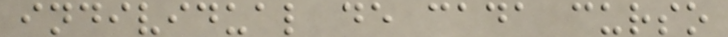individual de cada curso
